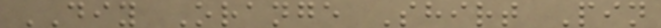DIY Orange Shirt Pin
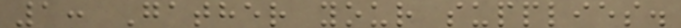1: Gather your supplies.
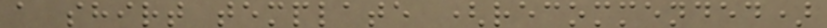a shirt template (recommended)
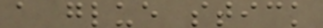a glue stick
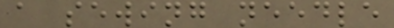a sewing needle
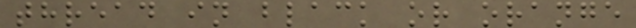thread in black or orange
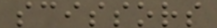scissors
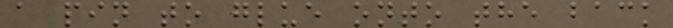a pin to glue onto the back
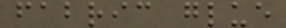fabric glue
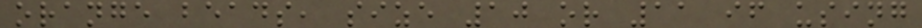orange beads, size 10 or 11 if using
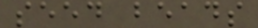seed beads
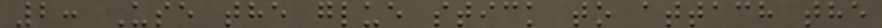2: Use the glue stick to attach the
